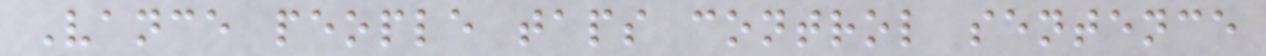Vance people taps control sentence
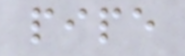pipe
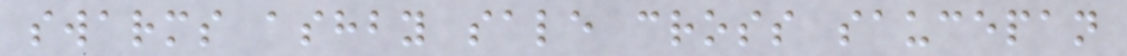swarms ashby sale cross saucepan
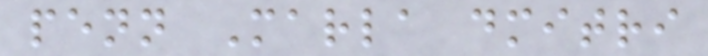penn Marla dmitri
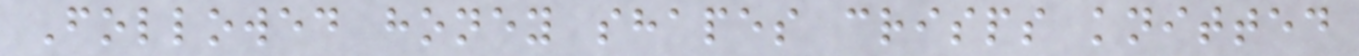Followed honey shapes crisps knitted
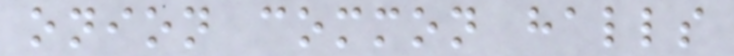onion common halls
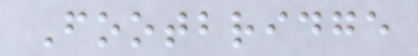Footbridge
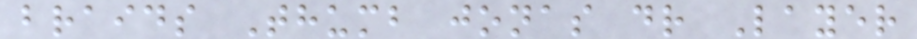braids Thumb jonas dr Layer
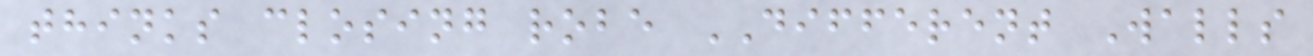thinks closing robe DIFFERENT Walls
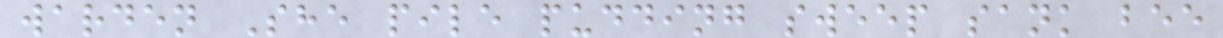warden She pile pudding sweep sank bee
